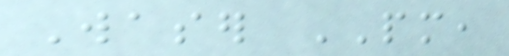Waser PM,
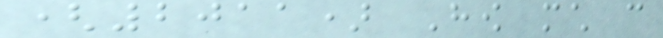(2011) How much can
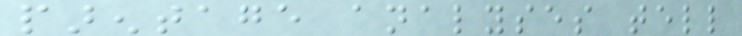parentage analyses tell
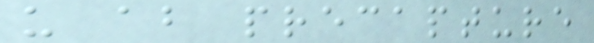us about precapture
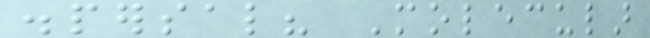dispersal? Molecular
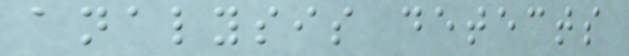analysis detects
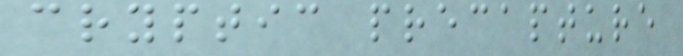cryptic precapture
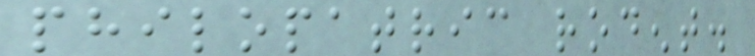philopatric rodent.
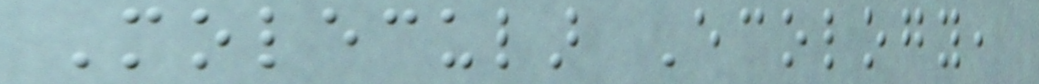Molecular Ecology,
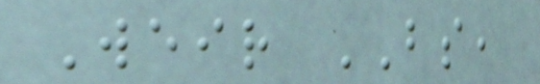Weir BS,
